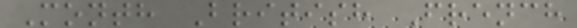Month British French
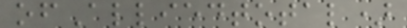ofAlliedtotal)
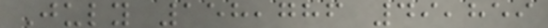July 158,786 49,859
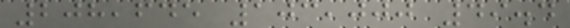208,645 103,000 49.4
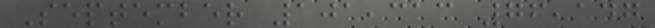September 101,313 76,147
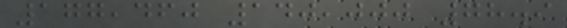177,460 140,000 78.9
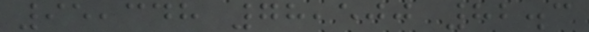95,348 78,500 82.3
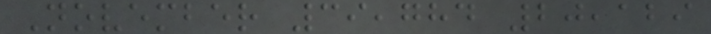November 39,784 20,129
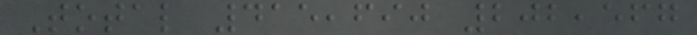Total 415,690 202,567
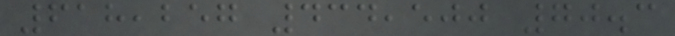618,257 434,500 70.3
